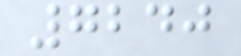7240
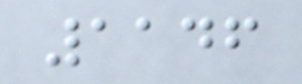1146
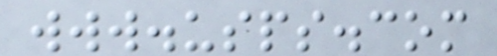www.usps.com
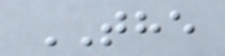THE
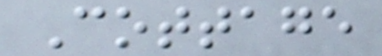Cottage
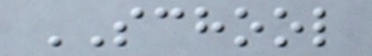SCHOOL
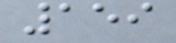159
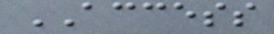ACCESS
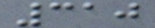310
